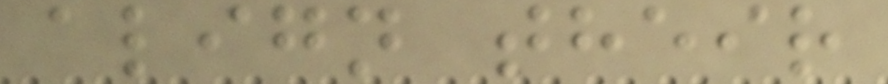align their
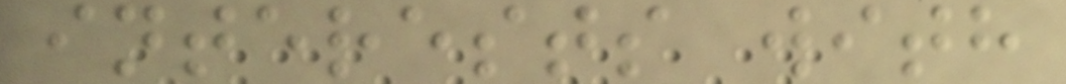interests with
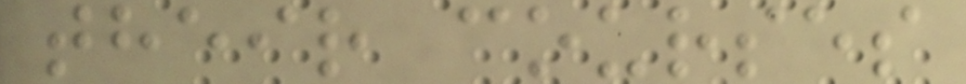their courses
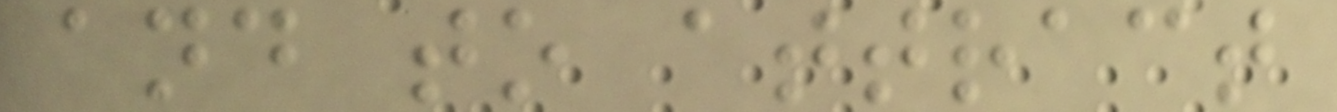and to attract
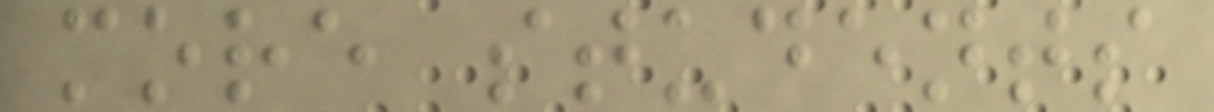more students
